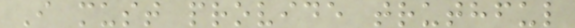I must provide truthful
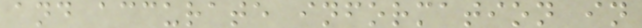and accurate information in
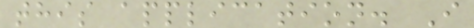this application. I
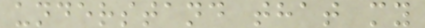understand that my
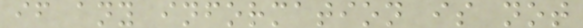if any information is not
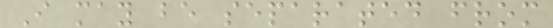I may be separated from
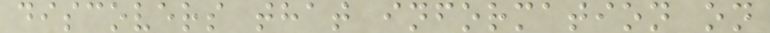discovers that information on
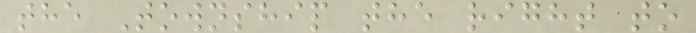the Township the right to
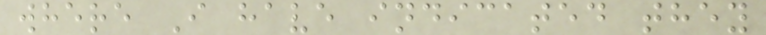where I have indicated they
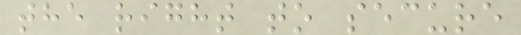the right to secure
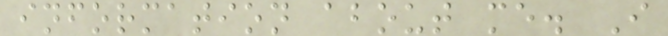information about me. I
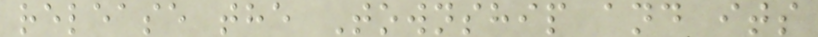release the Township and its
